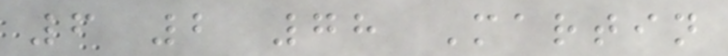6 2 78 Martin
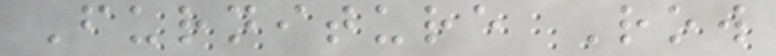Furniture Row
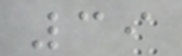39
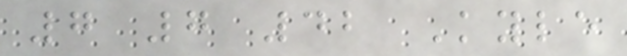7 7 42 Kyle
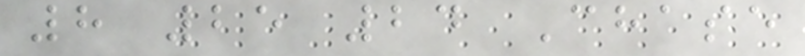8 25 24 Chase
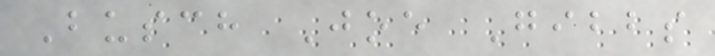Busch Joe Gibbs
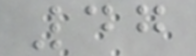47
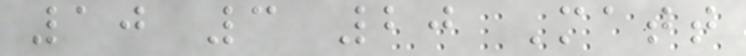10 3 20 Matt
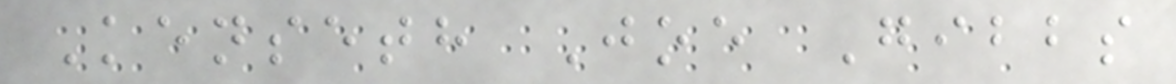Kenseth Joe Gibbs
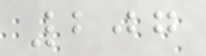207
